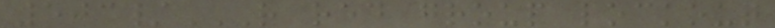503/R RED GROUP LOCKOUT
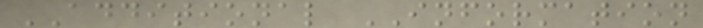ADDITIONAL INFORMATION
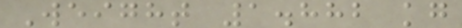Weight 1.882 kg
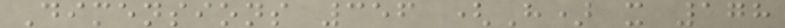Dimensions 356 (H) x 178
